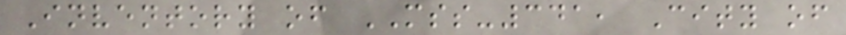Inventory of MSS-341, City of
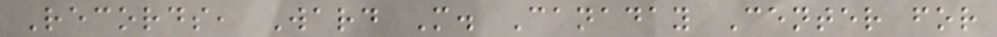Records, Ward M. Canaday Center for
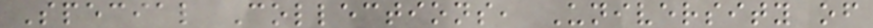Special Collections, University of
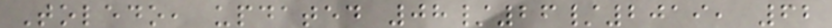Toledo, updated 08/26/2019, 62
